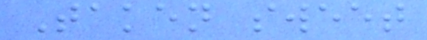Taken sweet
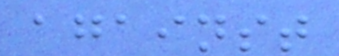against
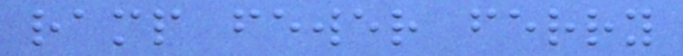ramp fewer ferry
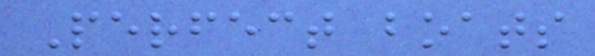Perfect boats
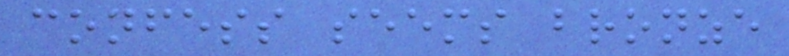confess seems bronze
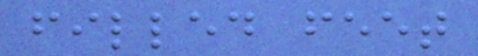filled feet
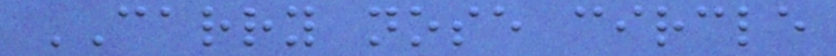CARRY nose circle
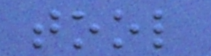tool
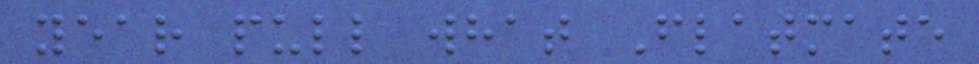year pull what Flatmate
